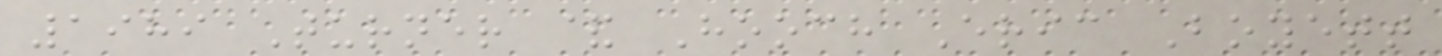1989 Turner & Hooch Eric Boyett
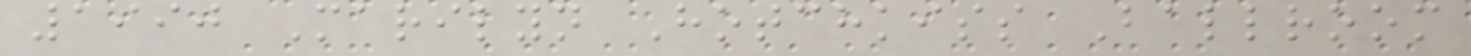1990 Marilyn Hotchkiss Ballroom
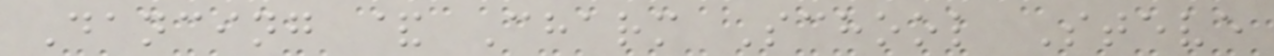Dancing & Charm School Steve
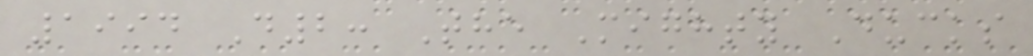1994 D2: The Mighty Ducks
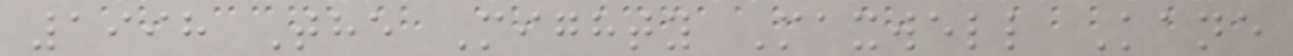1998 The Mighty Maxwell Kane
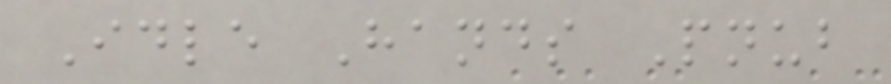Idle Hands Pnub
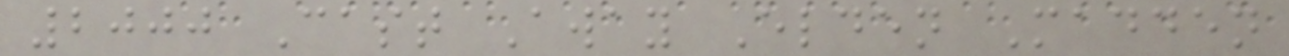2000 Cast Away Elden Madden
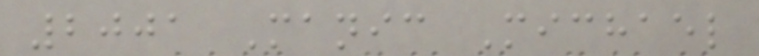2001 Manic Michael
